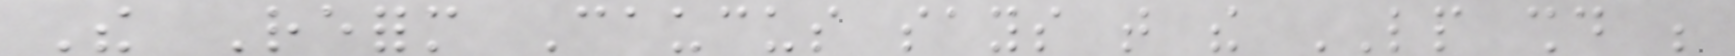The Reform Caucus says that the LP should be
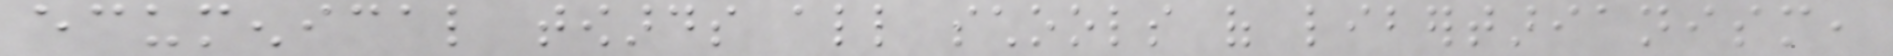ecumenical towards all schools of libertarianism,
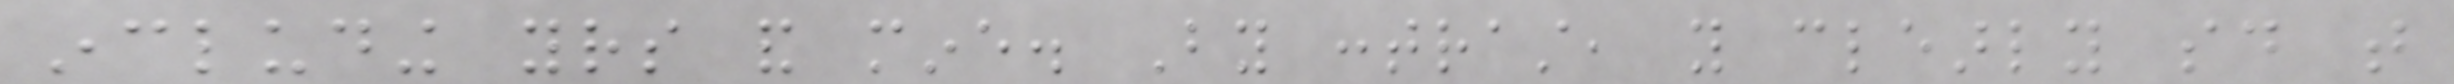including yours and mine. By contrast, you clearly said that
